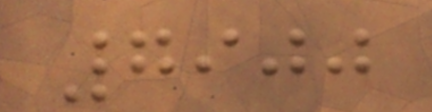7900
